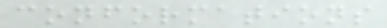conformations
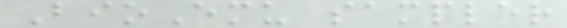BioEmu sampler
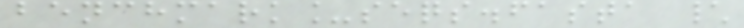benchmark_seqs.fasta \
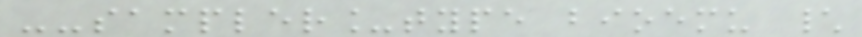--sampler_type bioemu \
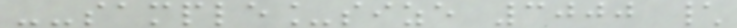--sample_size 3000 \
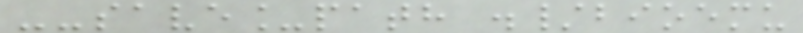--save_path ./bioemu
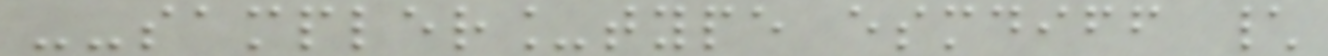--sampler_type esmdiff \
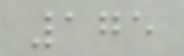175
